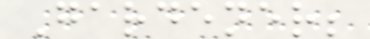Gardener;
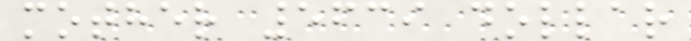mother 5639 dollar
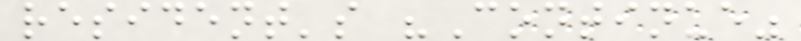resident's "Continue"
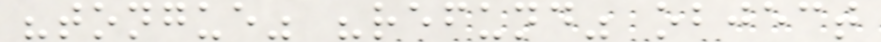"tongue" "refund" object
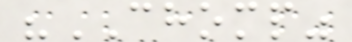"CHOMP"
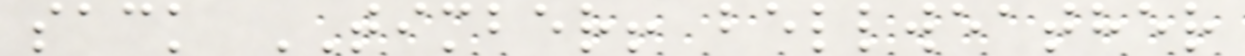sack TIMBER! bellweather
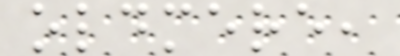oldmere,
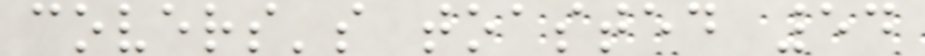covers's toasted 54
